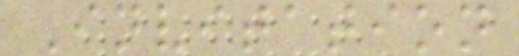Invitation
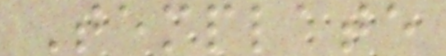Template
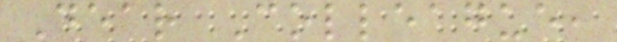Dear Colleague,
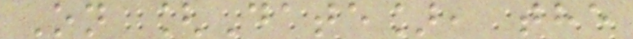On [Date], the
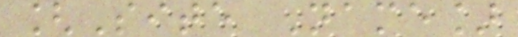[Site Name]
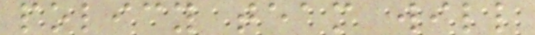policy team will
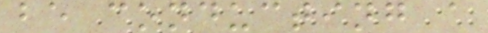be conducting a
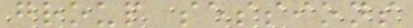group sessions
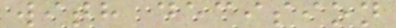with decision
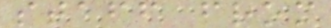staff from
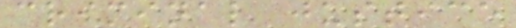criminal justice
